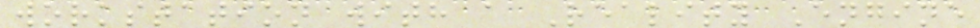workstation with a Reality Engine
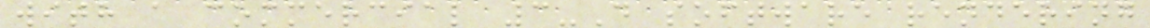with a commercial 3-D software rendering
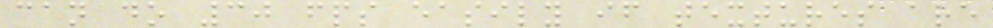can do 30 fps easily if textures are
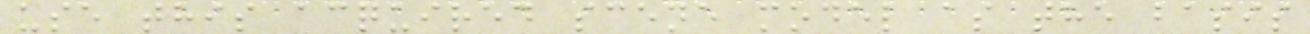use this acquired scene model as the basis
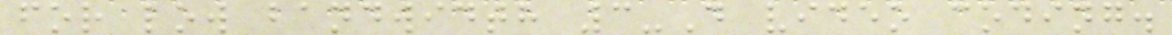for low bandwidth 3-D video coding.
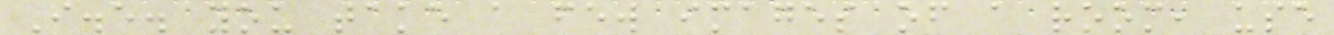I.e. you take a few images of a room, use
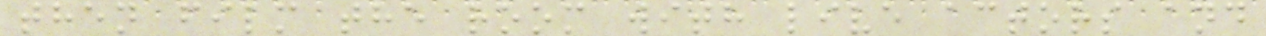then film the room with live actors and
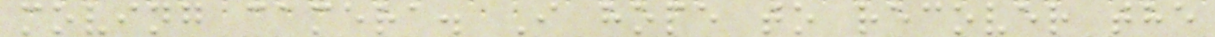moving camera. I hope to recover the
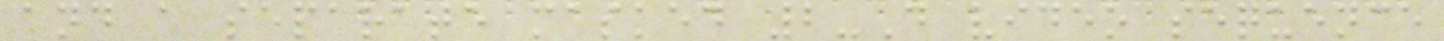and a separate masked 2-D video sequence
